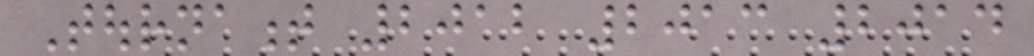Tournament 2012 2013 2014
